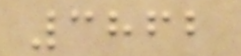3862
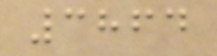3864
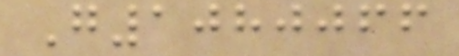G1080066
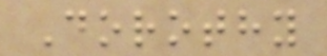Dorothy
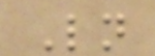Ln
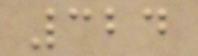324
